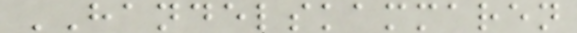HANDELSKAMMAREN
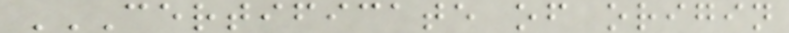CERTIFICATE OF ORIGIN
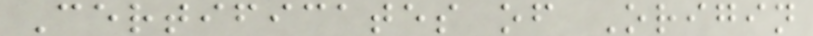Certificates of Origin
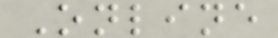Online
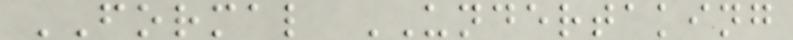FORMAL UNDERTAKING
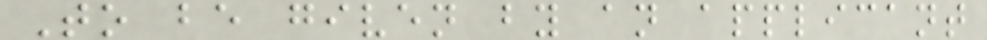To be given by an applicant
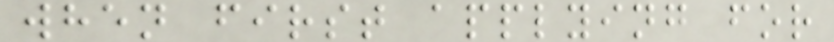when first applying for
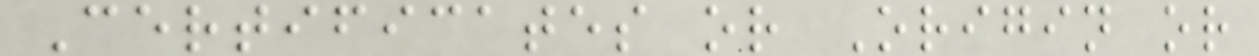Certificates or Origin or
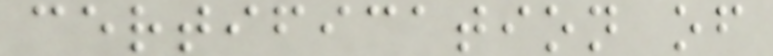certification of
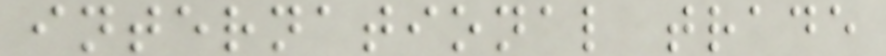international trade
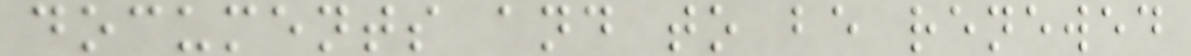documents and to be renewed
